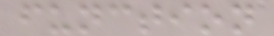function
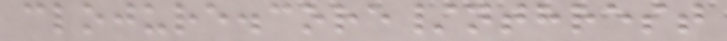clojure.core/nthrest
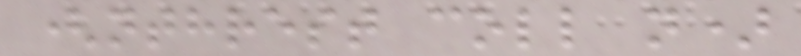(nthrest coll n)
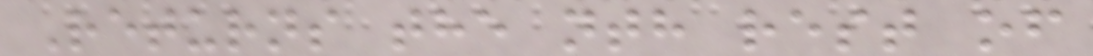Returns the nth rest of
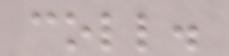coll.
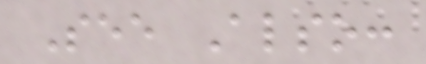See Also:
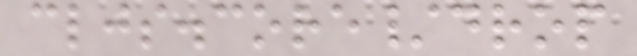cljs.core/drop
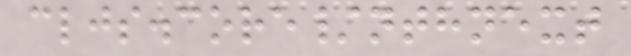cljs.core/nthnext
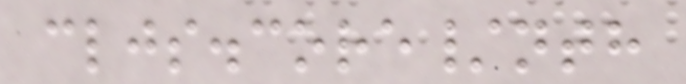cljs.core/nth
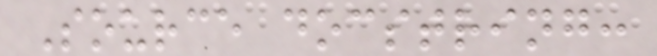Source docstring:
